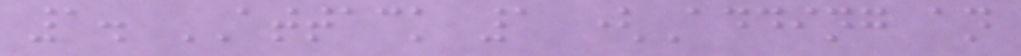1. ATTACK 1 (Adding an
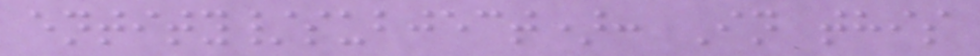entity/subject): In this
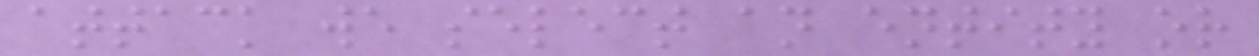attack we select an entity or
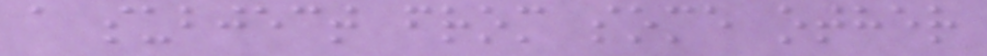a subject from some other
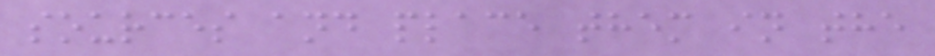sources and place them in the
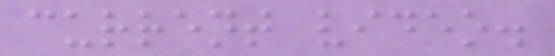current video.
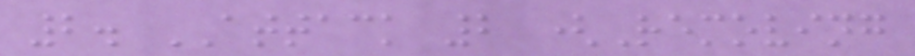2. ATTACK 2 (Removing
